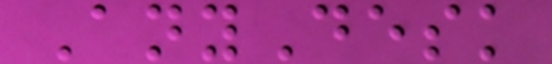AnyDesk
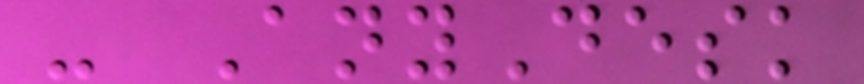- AnyDesk
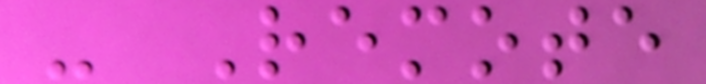- Remote
